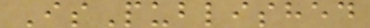IsPublished
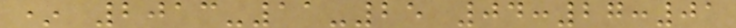* 2013-11-25 04:27:01
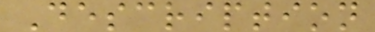Description
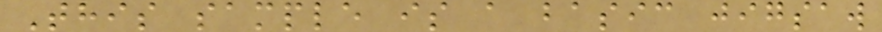This sample is a basic jigsaw
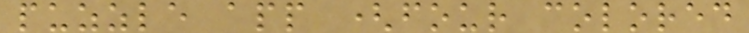puzzle app (four colored
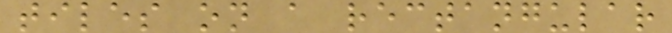tiles on a rectangular
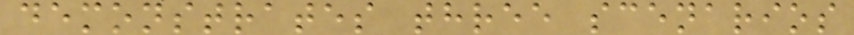demonstrates three scenarios
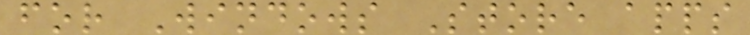for Windows Store apps
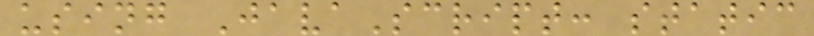using JavaScript: static
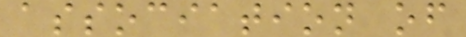association of
